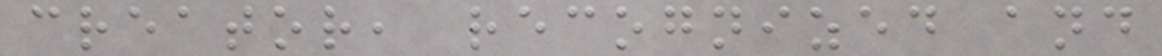creator, recognized and
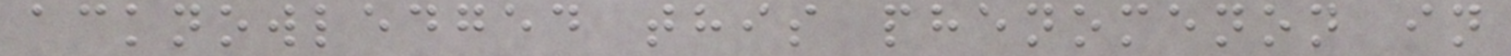acknowledged this phenomenon in
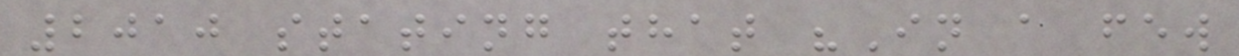2010 stating that "In a few
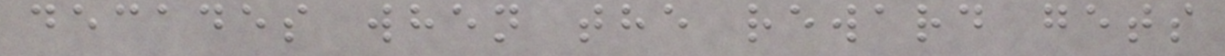decades when the reward gets
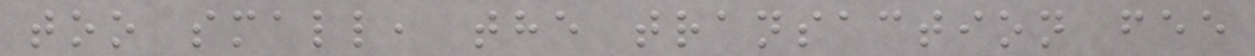too small, the transaction fee
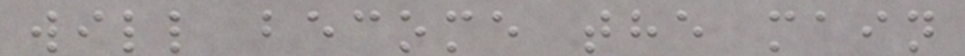will become the main
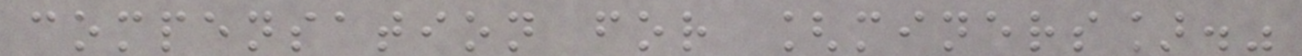compensation for [miners]."
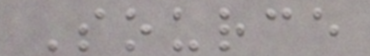Source
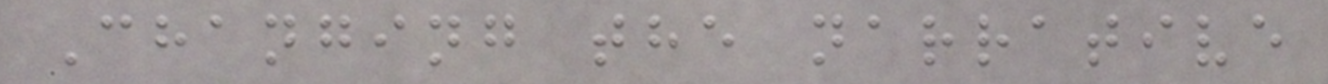Changing the narrative
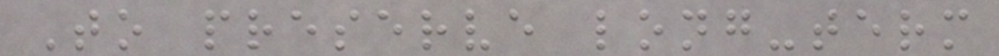To preserve long-term
